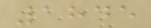1845
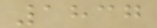1837
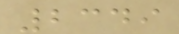2349
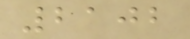2102
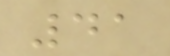41
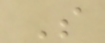S
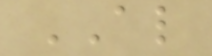AL
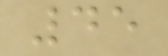45
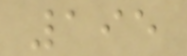195
